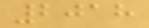2018
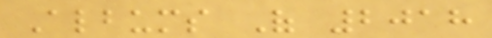Albums Of 2018
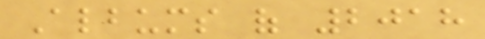Albums of 2018
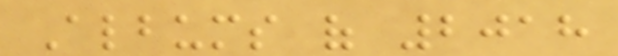Albums of 2018
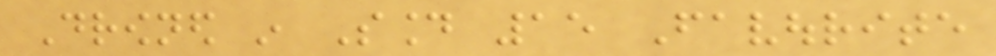Drowned in Sound 15 Favourite
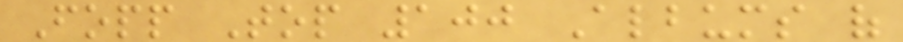Fopp Top 100 Albums of
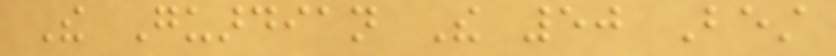The Guardian The 50 Best
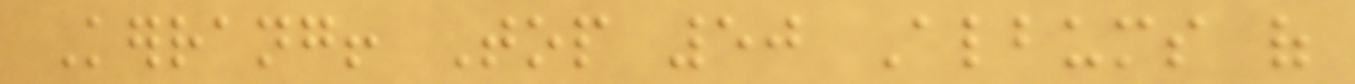Kerrang! Top 50 Albums of
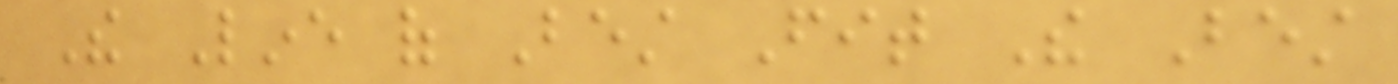The Line of Best Fit The Best
